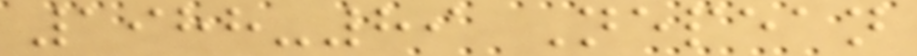1988-89 Nepean
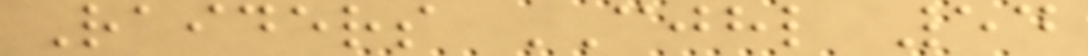Raiders CJHL 54
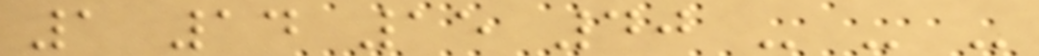1 14 15 40 - - -
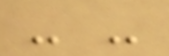- -
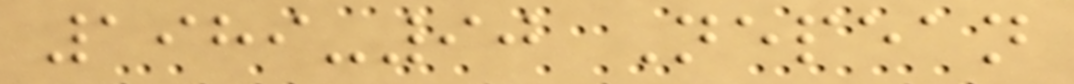1989-90 Nepean
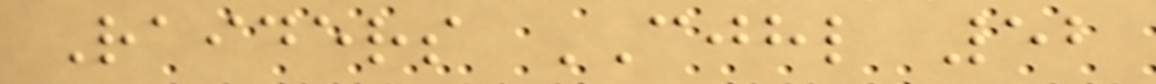Raiders CJHL 52
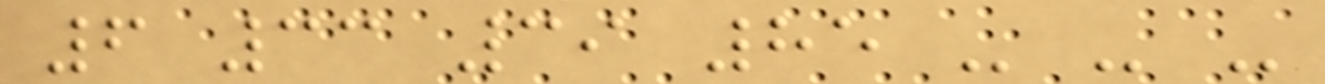6 33 39 85 - - -
